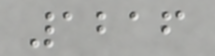1216
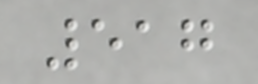517
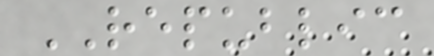REPUBLIC
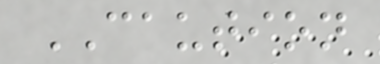CAUTION
